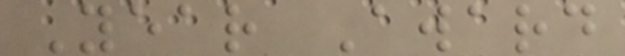Year Award
